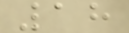18
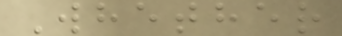Whether
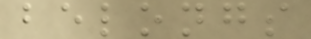belongs
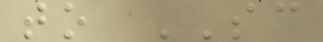to SC
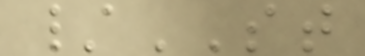/ST
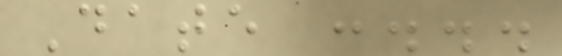Date :...
